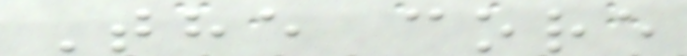The core
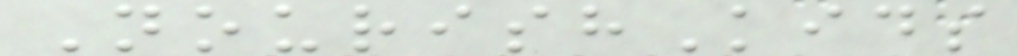NourishKids
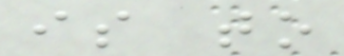is to
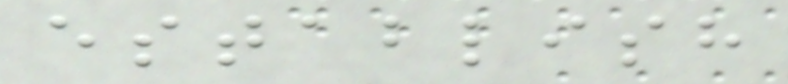establish
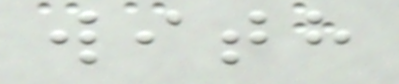with
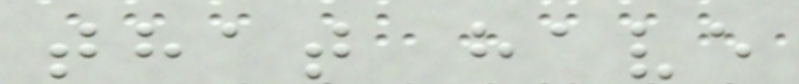that have
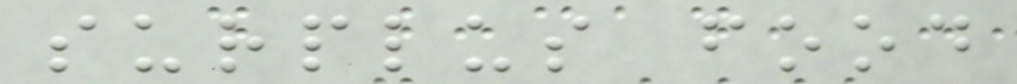surplus food
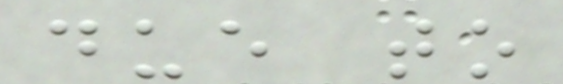due to
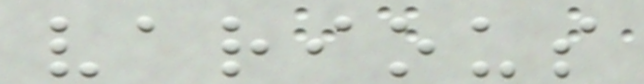various
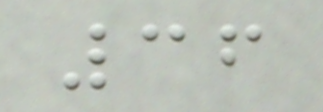36
